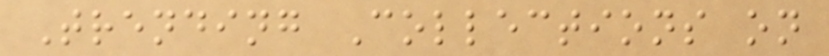Trending Collections on
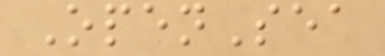OpenSea
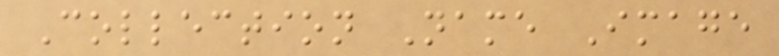Collection Name Image
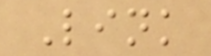Link
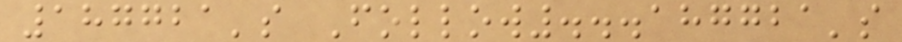187721's Follow...187721's
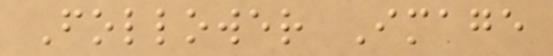Follower Image
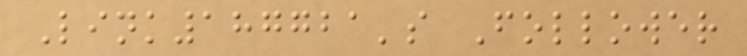Link187721's Follower
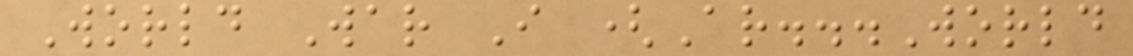World War I (Ar...World
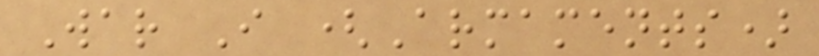War I (Armaments)
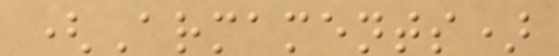(Armaments)
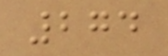274
